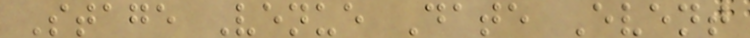Stage Venue Date Event
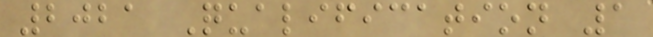2021 Qualification 1
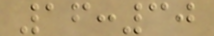16:30
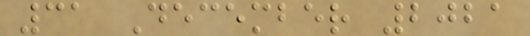31 December 2021
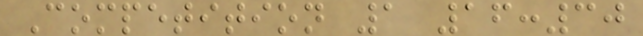Competition 1 16:30
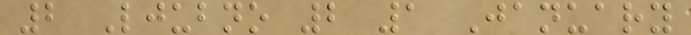2 Ljubno 2 1 January
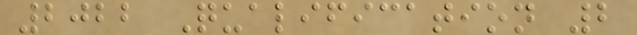2022 Qualification 2
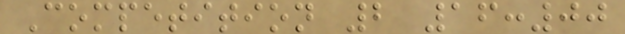Competition 2 16:00
